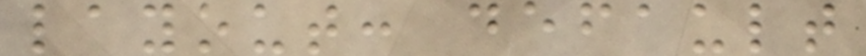layout: default
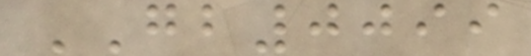GB0099
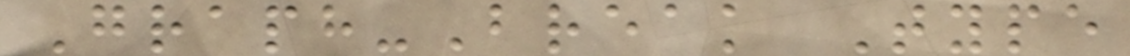Graph-Break Type
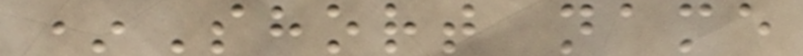*Short name
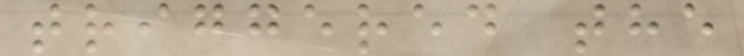triggered the
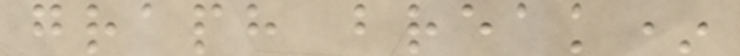graph break*
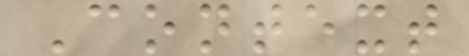Context
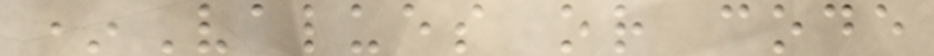*Values or code
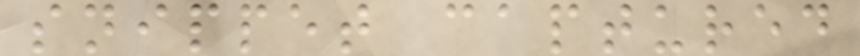snippet captured
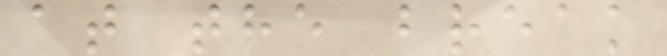at the break
